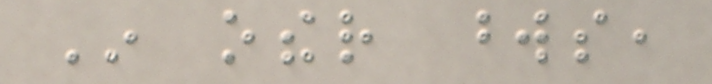In other words,
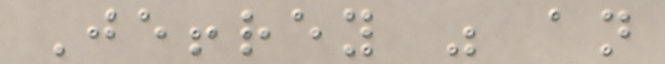Jeffrey was an
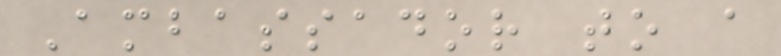Ambassador to a
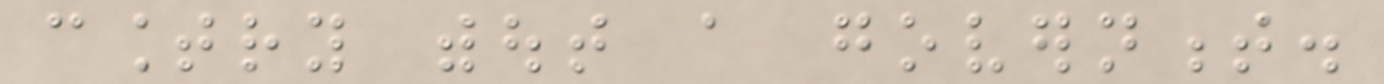country without a government.
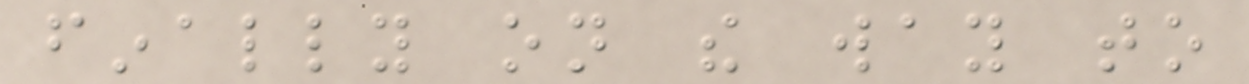finally on the way to
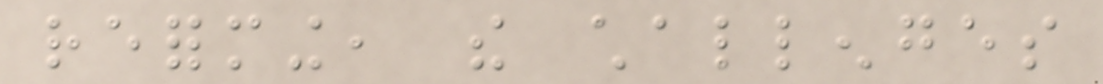reforming, the challenges
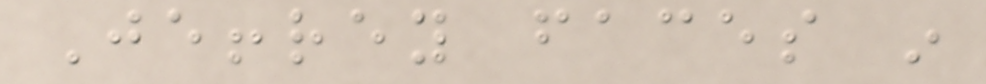Jeffrey faces in
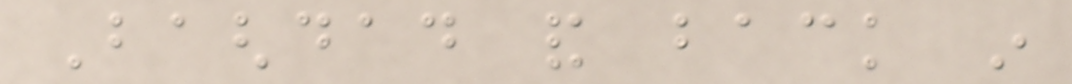Baghdad and back in
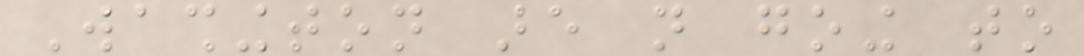Washington are not going to
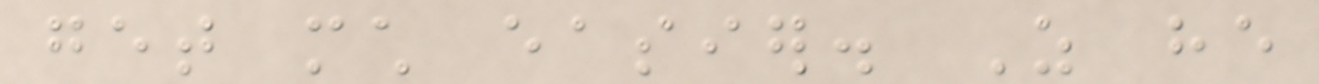get much easier. As he
